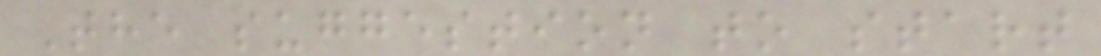The suggestion to start
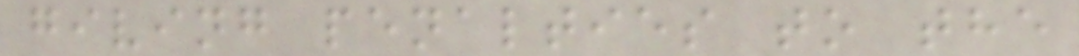giving penalties to the
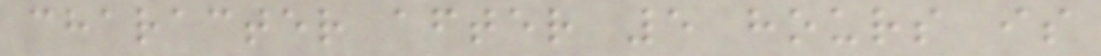character after 5 hours is
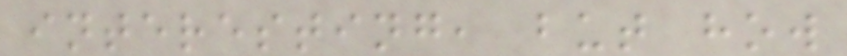interesting, but how
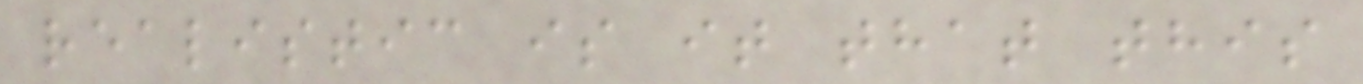realistic is it that this
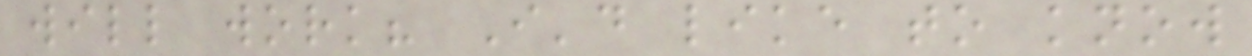will work? I'd like to know
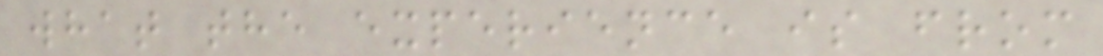what the experience is from
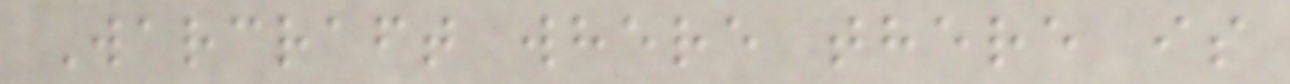Warcraft where there is
